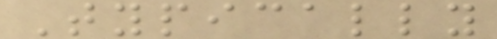Typically
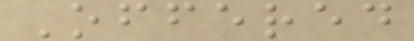Offered
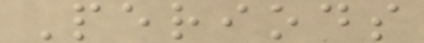Periods
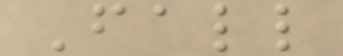Fall
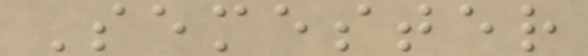Semester
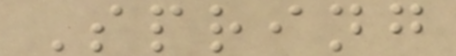Spring
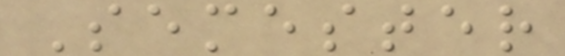Semester
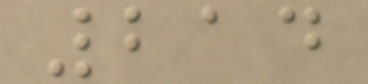214
